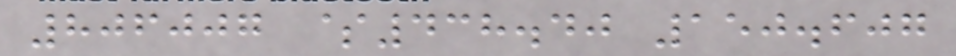806007 $438.40 150.607
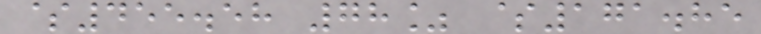$455.58 78% $171.85
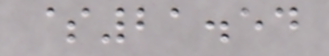$21.54
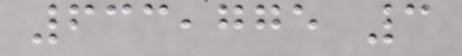633,775 3
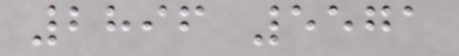2896 5571
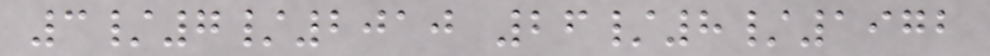3/7/2010 26/8/1972
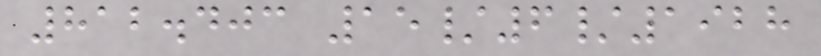812.403 15/6/1928
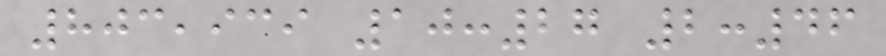803,939 10:27 2:46
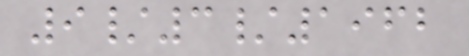9/3/1962
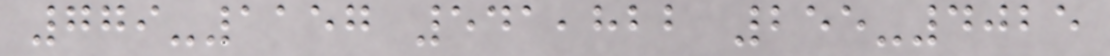779-1157 541,822 255-4025
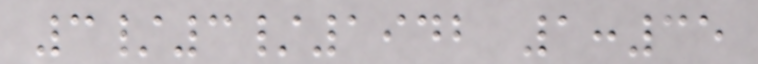3/3/1942 1:35
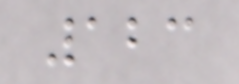123
